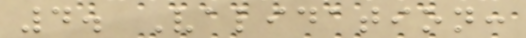4. Validation:
